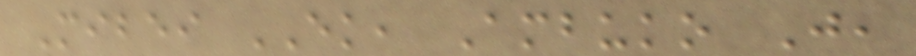Mibei EK, Ambuko J,
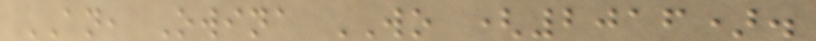AN, Owina WO (2016).
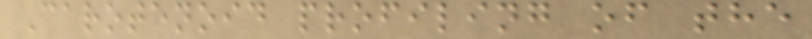Carotenoid profiling of the
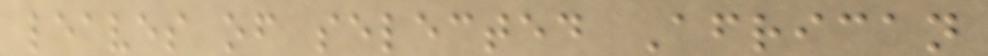leaves of selected African
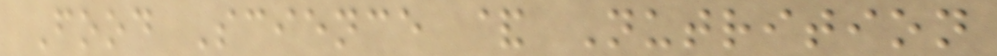Food Science & Nutrition
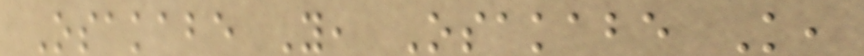Osakabe Y, Osakabe K,
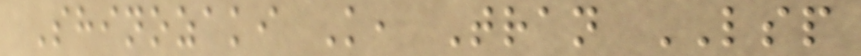Shinozaki K, Tran LSP
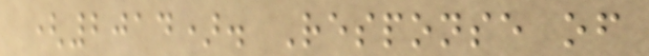(2014). Response of
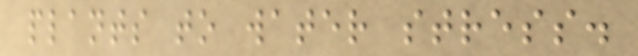plants to water stress.
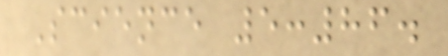Science 5:86.
